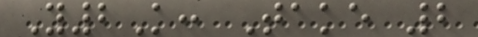Y2K: Take 2
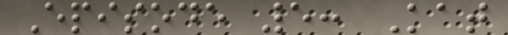Episode 5: Kat
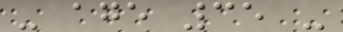- age 35 -
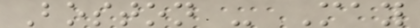Boston - May
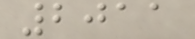2011
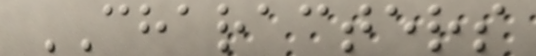CHARACTERS
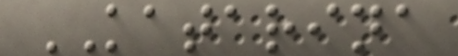KATARINA
